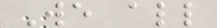We all
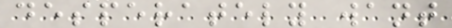desperately want
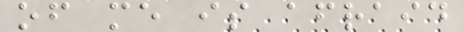of me is afraid
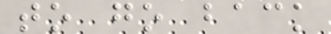to go back
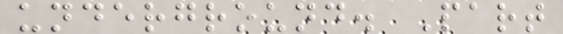underground. Part
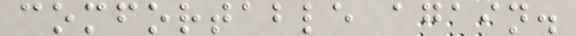comfortable again.
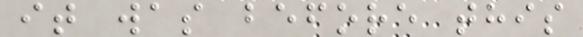it was before this
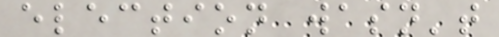election wasn't
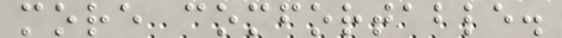more comfortable.
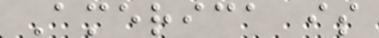America is
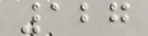127
